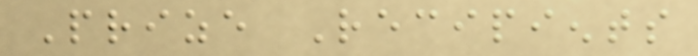Prize Recipients
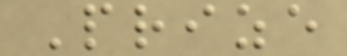Prize
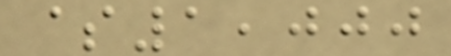$1,000
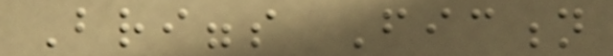Briggs Fiction
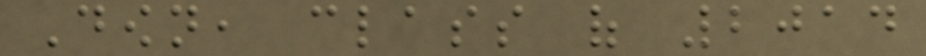Down, class of 2014
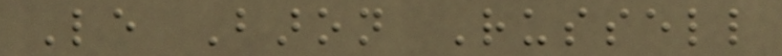Le Baron Russell
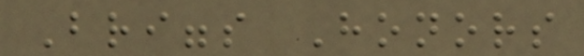Briggs Honors
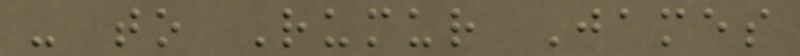- to Rumur James
